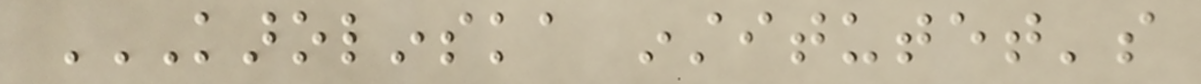KAROLINSKA INSTITUTET'S
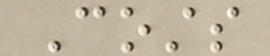Costs
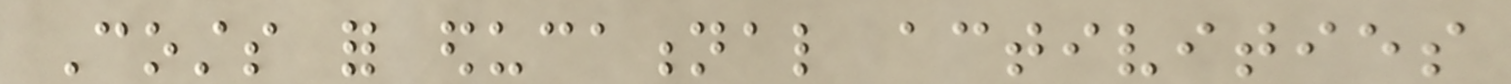Costs for educational activities
